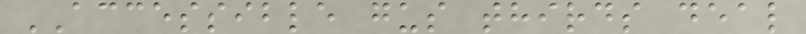ACCESSIBLE gus thirds deal
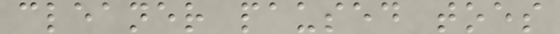cleaner paused toes
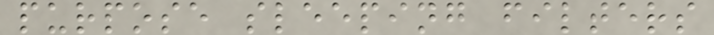purpose sleeping filters
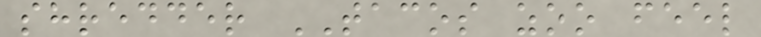shredder TACOS zoo feel
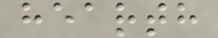hearth
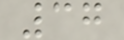37
